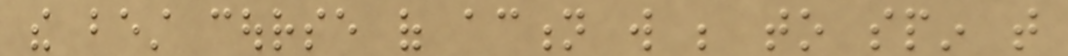the best course of action will be to spin that
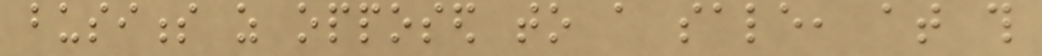business as opposed to a sale, at this
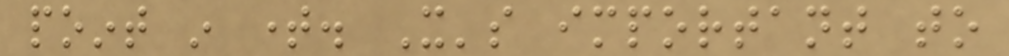point in time. It's important to
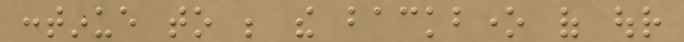continue to be the backbone of our
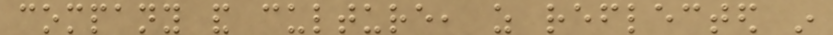company and culture, as reflected in
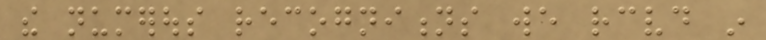the numerous recognitions we received in
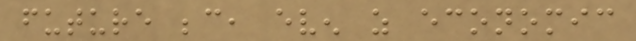future because, even as economic
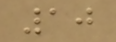10
